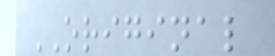ORIGINAL
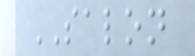SALON
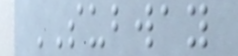SUBWAY
